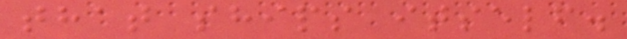that ships itself.
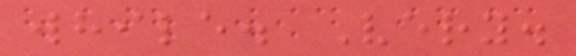while. Very.
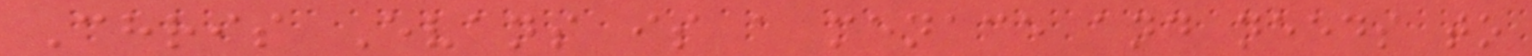Chris Evans is a menace and needs to
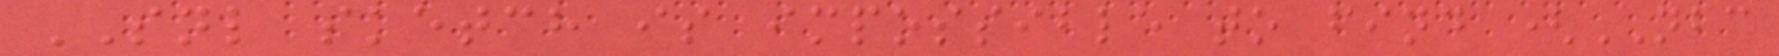SNL sketch is impossible to find (NBC
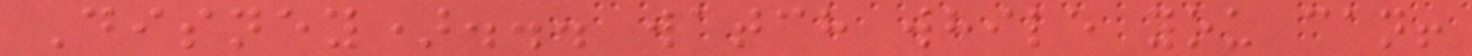Disney)... watch while you can!
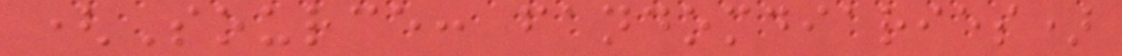(Source: fandomdiaries)
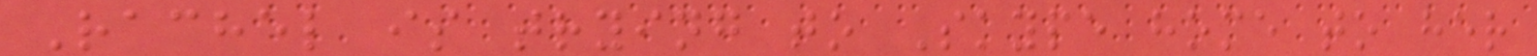Rachel is trying to Skype home to her
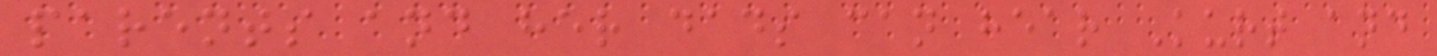parents and her dads can hear Kurt and
